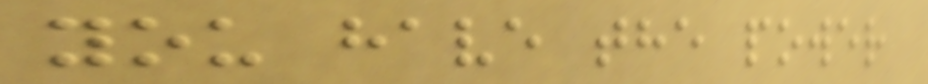you have the power
